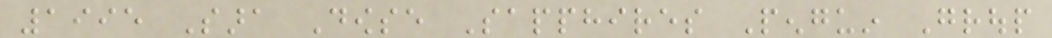1995 Sara Dowse Sapphires Penguin Group
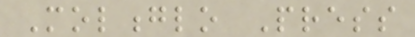Molonglo Press
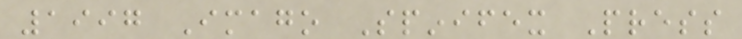1997 Imago Spinifex Press
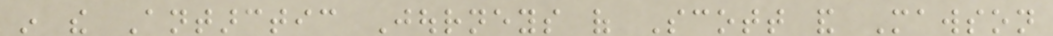in the Antarctic Journeys of Scott and Mawson
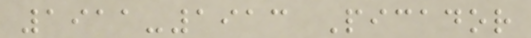1911-1913 Picador
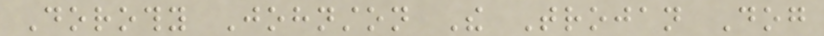Dorothy Johnston The Trojan Dog
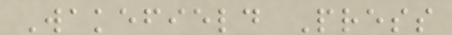Wakefield Press
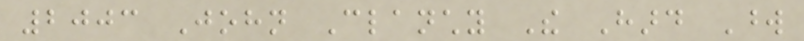2003 John Clanchy The Hard Word
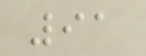91
